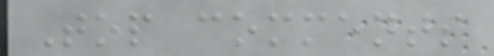Top comments
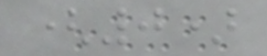(0)
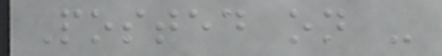Posted on -
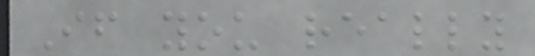If you really
